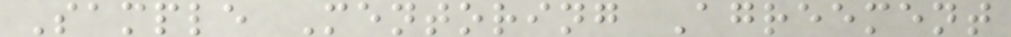Sample Mentoring Agreement
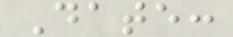Date:
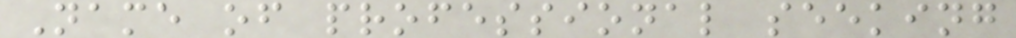Name of professional seeking
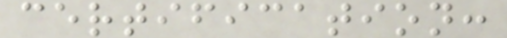certification:
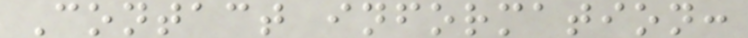Contact information:
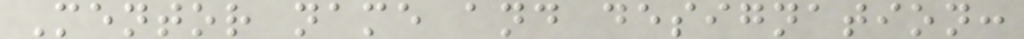Mentor name and designation:
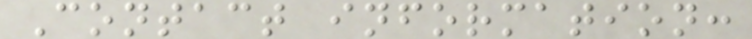Contact information:
